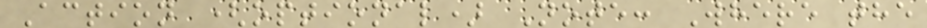Action (optional) Note: Where the
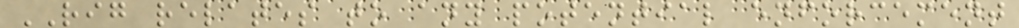RIG relates to any potential enforcement
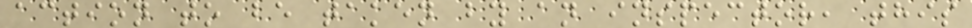action to be taken by an inspector, this
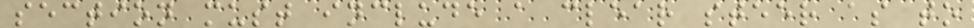section must include a clear steer as to
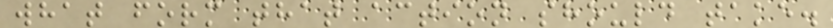what form that action should take.
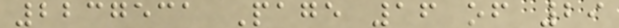2237531 Page 16 of 29
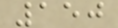150
